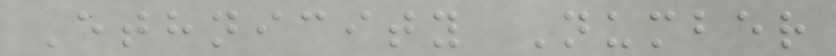Ethnicity Number
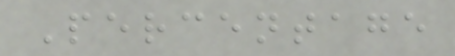Percentage
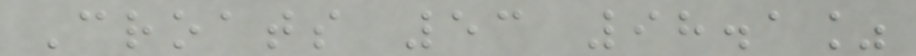Croats 53 98.1%
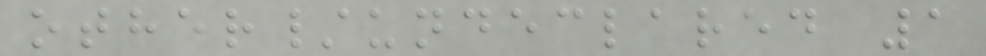other/undeclared 1
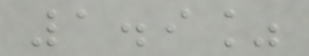1.9%
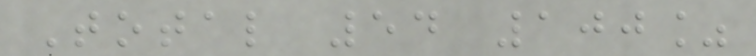Total 54 100%
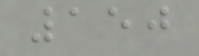150
